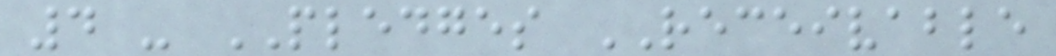4 - PLEDGES RECEIVABLE
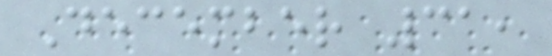December 31,
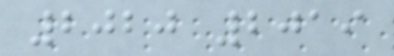2020 2019
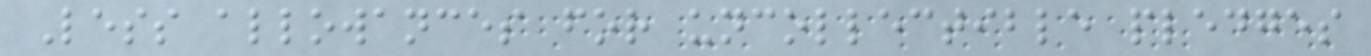Less allowances for uncollectible pledges
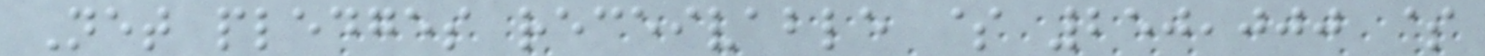Net pledges receivable $ 250,000 $
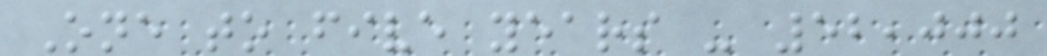One to five years - 52,000
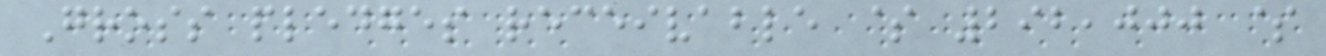Gross pledges receivable $ 292,000 $
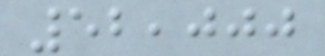52,000
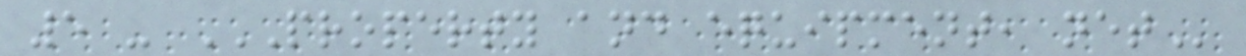5 - PROPERTY AND EQUIPMENT, NET
